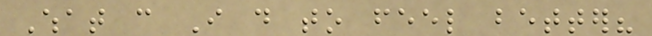What can I do to feel better?
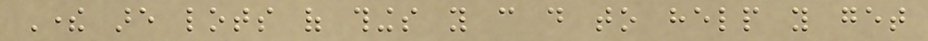There are lots of things you can do to help you get
